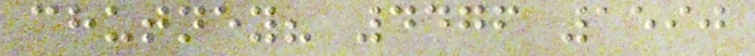chutney? 4476 1590
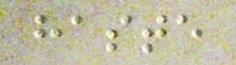haste
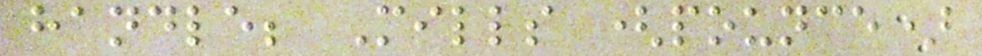handle; Mills (pounce)
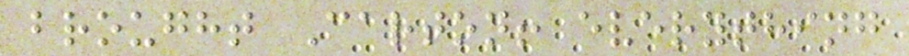brought Carton! everything
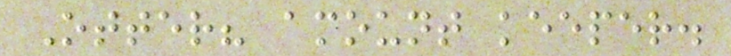Otter? amount keeper.
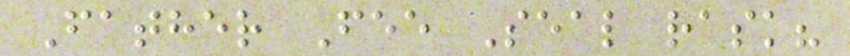Father Fee Seal rask?
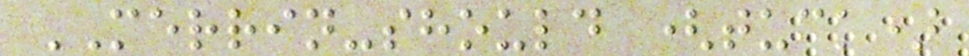MERRIN-should (tuck)
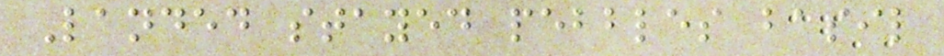Landed stayed pebbles basil
